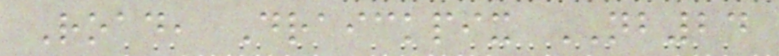Road, Draickpix NB24
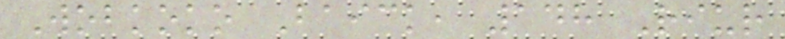Wobkoko Baick, 148 Riur
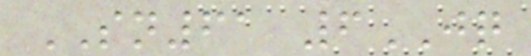SN61 6JQ
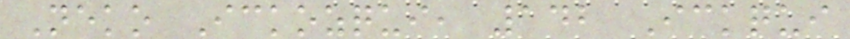Neko Ickozqui, 142 Ickqui
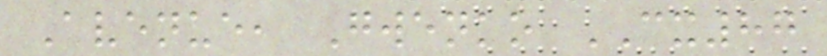Avenue, Gwenko CX87
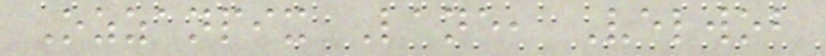Ozzanpix Lane, Velwob
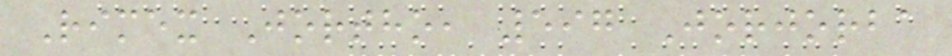Rimex Jortho, 597 Jorjorba
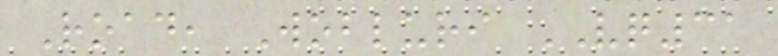Road, Wobluri VQ31
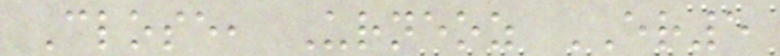Close, Urneoz ER5
